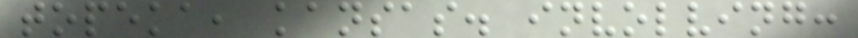topeka, kansas. involving:
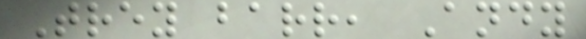Trey barr, Andy
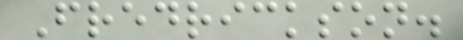Fredrickson.
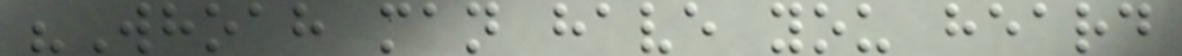"Whoah man have you heard
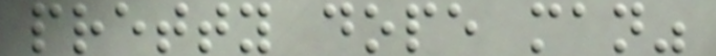pretty dope man"
